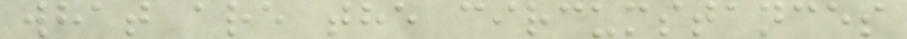what are the circumstances
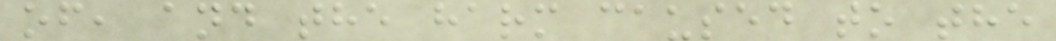of, and the harm caused to the
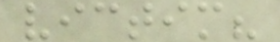victim?
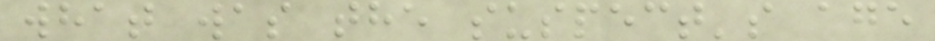what was the suspect's age
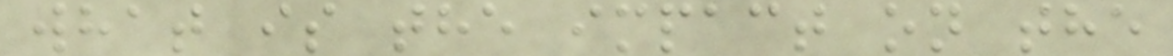what is the impact on the
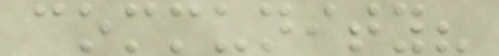community?
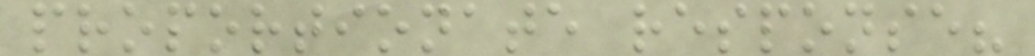proportionate response?
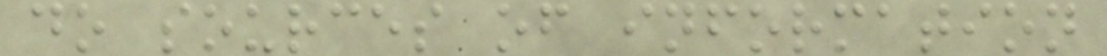do sources of information
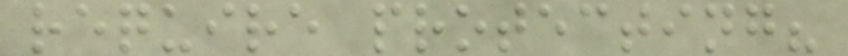require protecting?
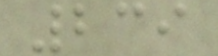239
